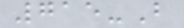715-B
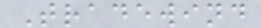Tradewind
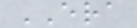ERA
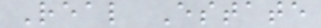Real Estate
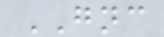GNC
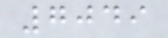7049
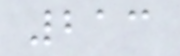213
